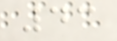43
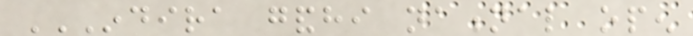INDIRA GANDHI NATIONAL OPEN
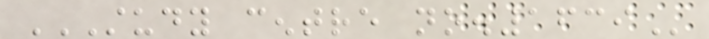STUDY CENTRE NO.1639
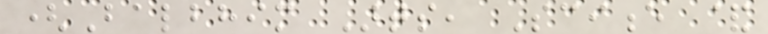(Balbhim Arts, Science &
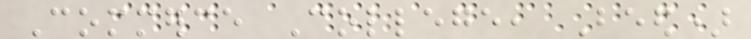Commerce College, Beed)
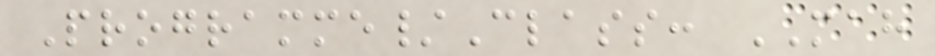Programme/Class: MAH
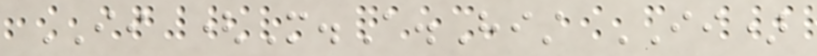II (M.A.Hist II)
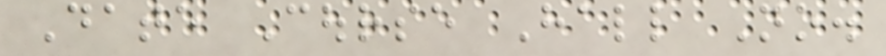Date Course Hall No.
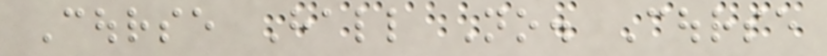Course Hall No. Course
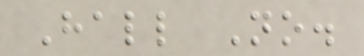Hall No.
